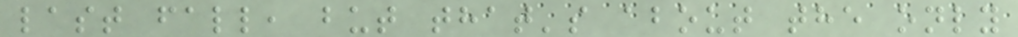last fall, but that's about the only
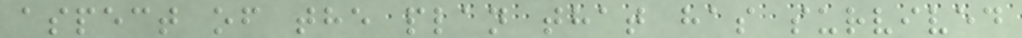aspect of the plan that has survived
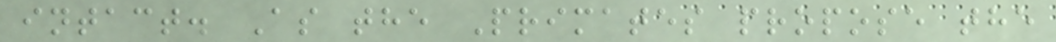intact. As the Primates propose the
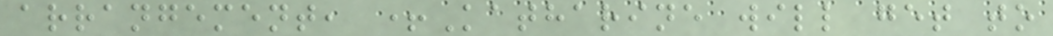arrangement, +Katharine will get to
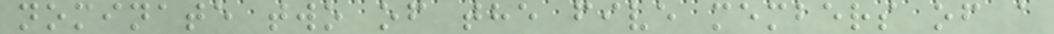nominate two of the five members of a
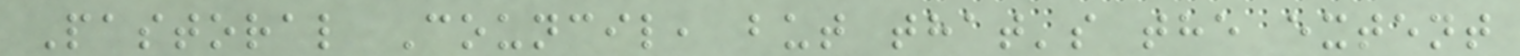Pastoral Council, but that's the extent
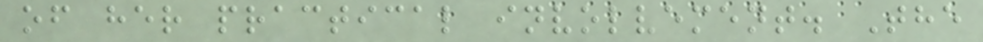of her practical involvement. The
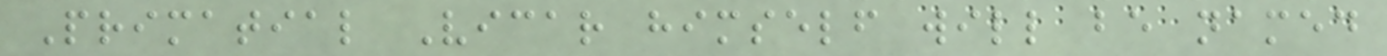Primatial Vicar himself will be named
